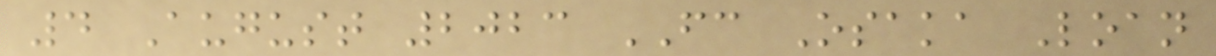4 August 2023 FC Osaka Loan
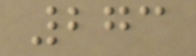273
